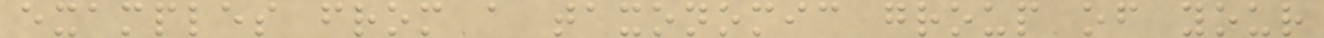examples from a taxonomic group of your
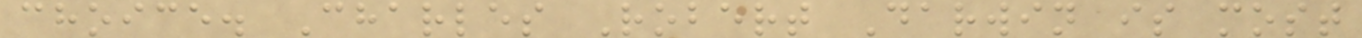choice. Charles Robert Darwin is most
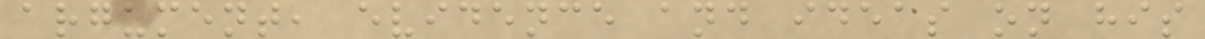argument, evidence and ideas on his
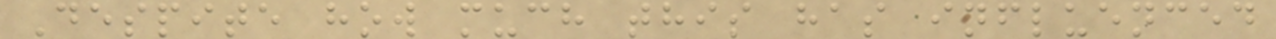Despite how much this has influenced
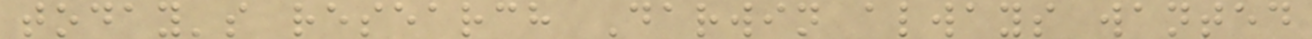today's research Darwin always wanted
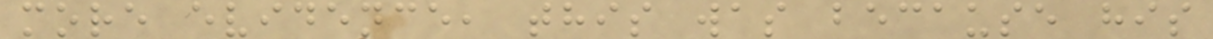more evidence, this was because his
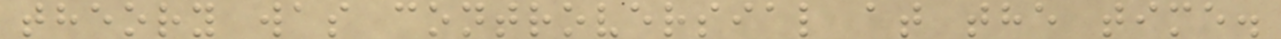theory was controversial at the time.
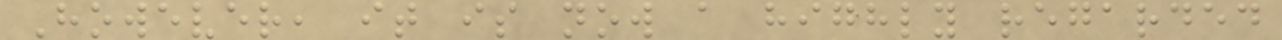However, it is now a highly regarded
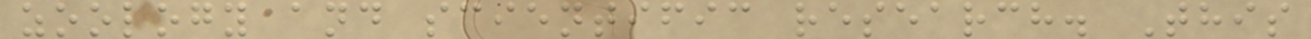zoology and scientific research. This
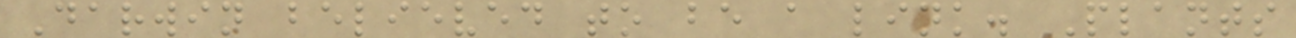Darwin believed to be a link. Plants
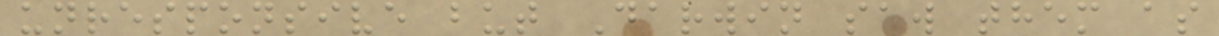unresponsive but Darwin saw them as
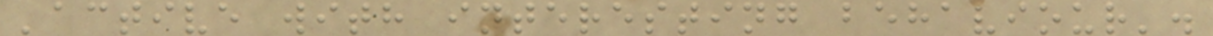'active with interesting behaviour'.
